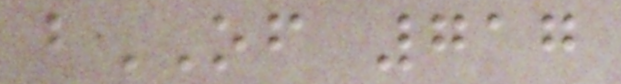bOF 717
